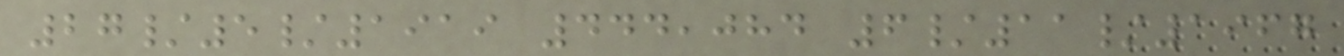27/5/1919 444,084 6/11/1967
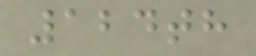124th
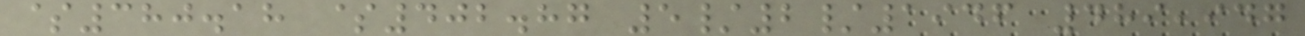$380.18 $402.87 5/2/1946 489,947
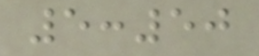5:50
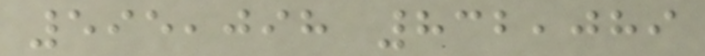595,098 832,089
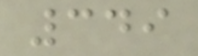349
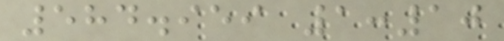584.959 1:10
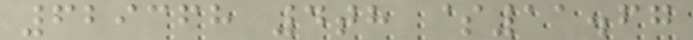629368 4th $11.67
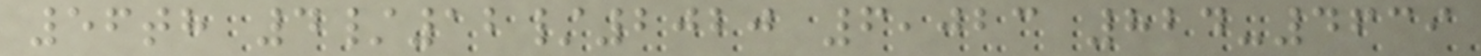56th 4/12/2020 6,023 824-4639
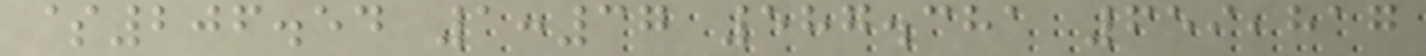$206.54 1:37 587.381 659,817
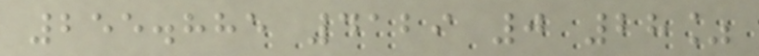255.885 4129 0 28%
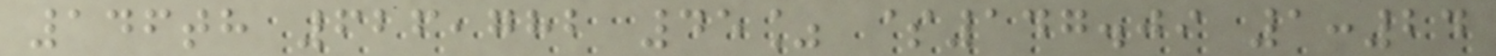146th 626,782 45% $147.09 1:24
